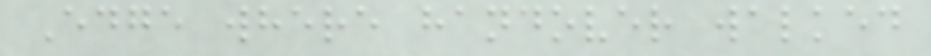Edge where handover walked
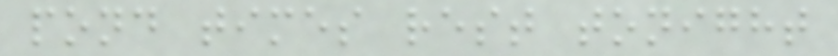pond times rest tonight
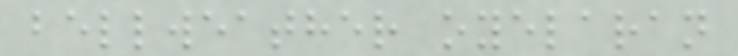bellweather oyelaran
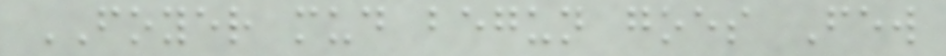FOYER mud begun goes Few
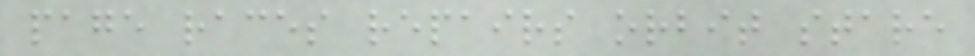page races repairs orbit stare
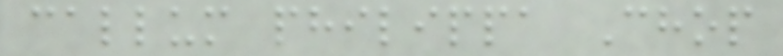callum philippa Chop
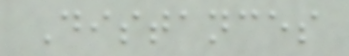Distances
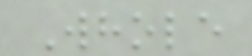Whole
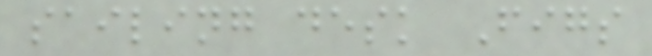sailing desk Figs
